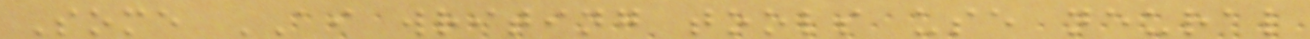Some AI writing tools use neural
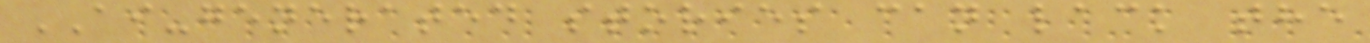AI-generated stories can lack the
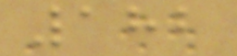182
